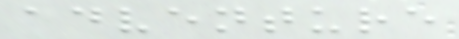adventure
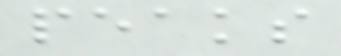peaks
